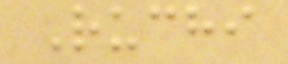Ruchi
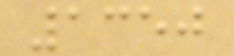1350
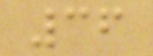36
